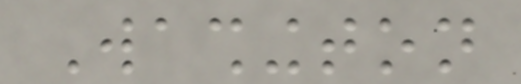Washington
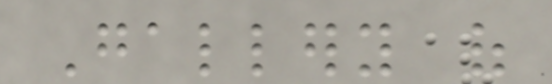Gallery of
